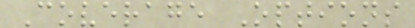Coverage Options
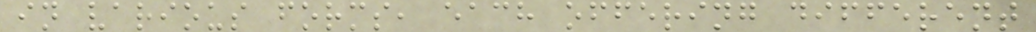in various forms, each offering different
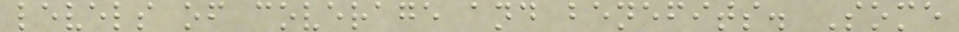levels of coverage and benefits. Some
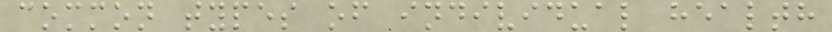common types of individual health
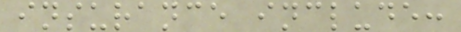insurance include:
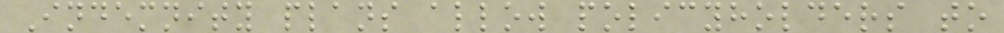Indemnity plans allow policyholders to
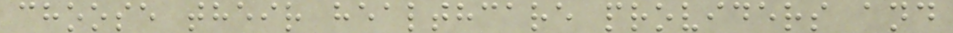choose their healthcare providers and
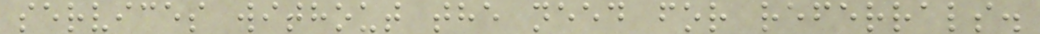services without the need for referrals.
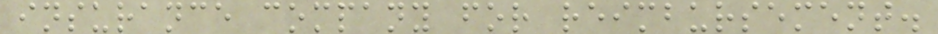insurance company for reimbursement.
